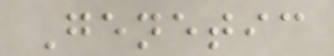Genetic
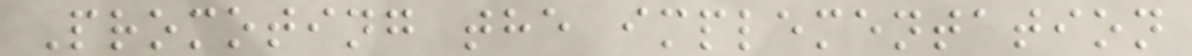Promoting the implementation
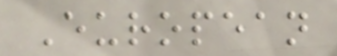European
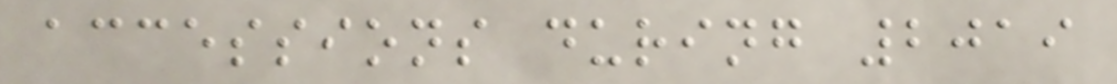accessions during 2019
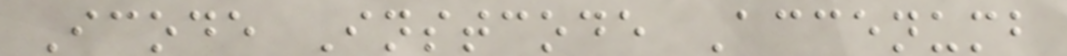Icode Instcode Accenumb
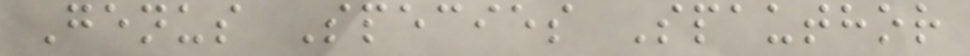Genus Species Spauthor
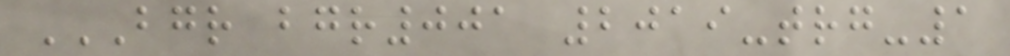BGR BGR001 2019-TRG-1
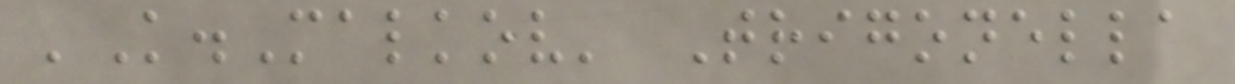'K.Malkov' Trigonella
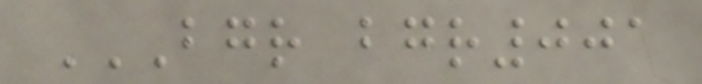BGR BGR001
